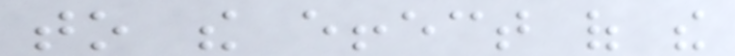to the effect of the
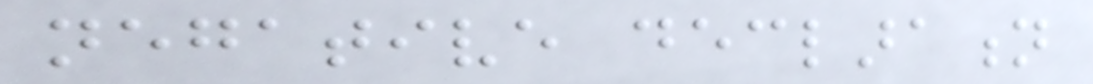negative declaration
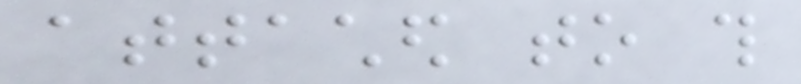attached to this
